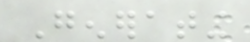Generating
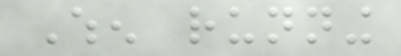When running
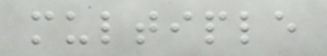multiple
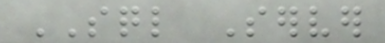SQL Server
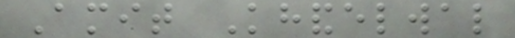Amit Khandelwal
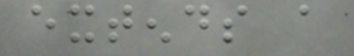extends a
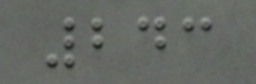243
